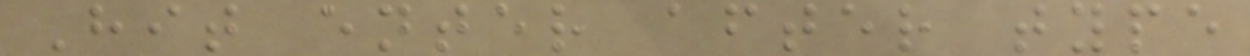Hit enter after type
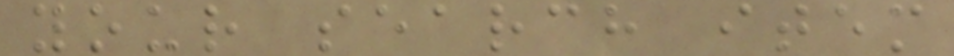your search item
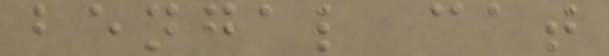bengal cat
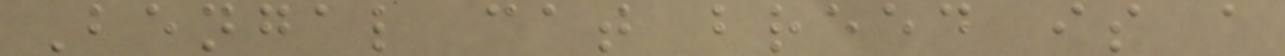Bengal cat breed is a
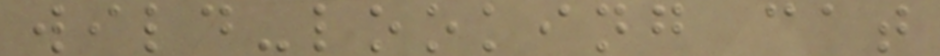wild-looking cat
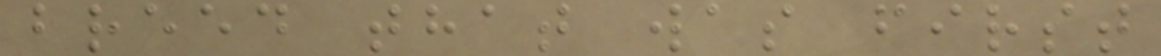breed that was first
